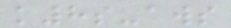k8s-aws
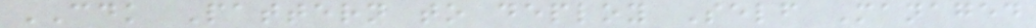CDK Pattern to deploy Self Managed
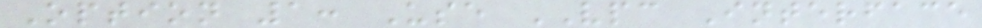Option 1: Use VPC Interface
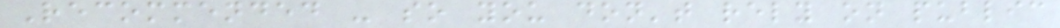Recommended - so you don't rely on public
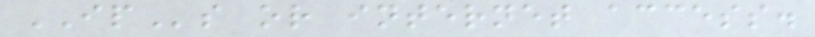IPs or internet access.
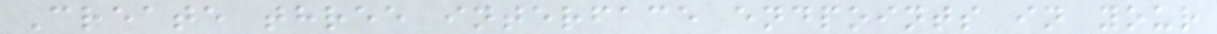Create three interface endpoints in your
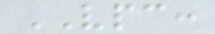VPC:
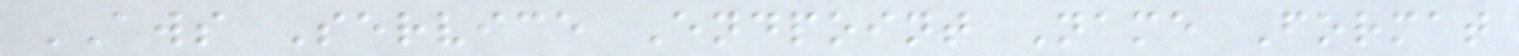AWS Service Endpoint Name Format
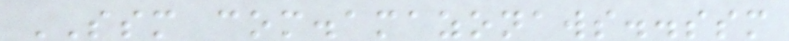SSM com.amazonaws..ssm
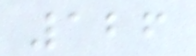126
